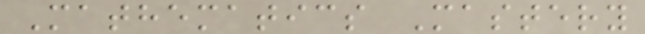Mathematics Mastery
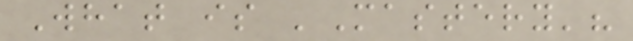What is 'Mastery'?
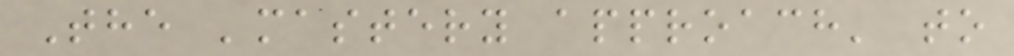The 'mastery approach' to
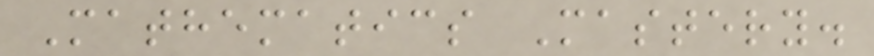Mathematics Mastery.
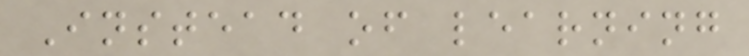Instead of learning
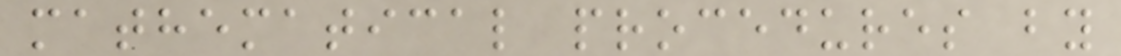mathematical procedures by
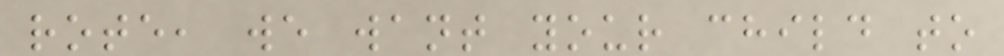rote, we want your child to
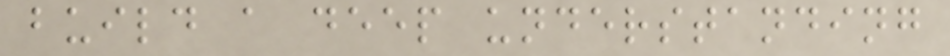build a deep understanding
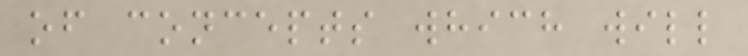of concepts which will
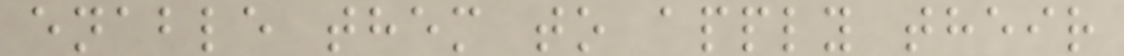enable them to apply their
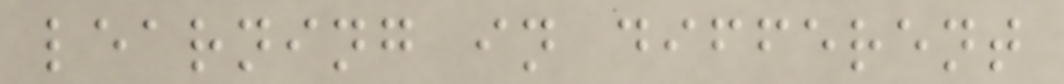learning in different
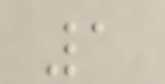1
